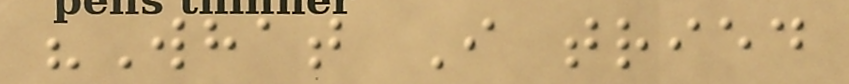"What I tried
